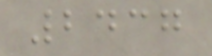2437
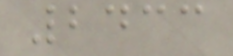2433
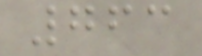763
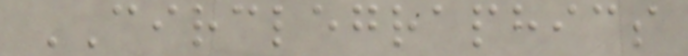CIRCLEGRAPHICS
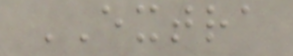EXTRA
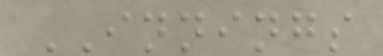INNINGS
